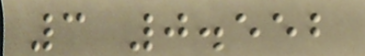3 0.552
